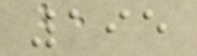195
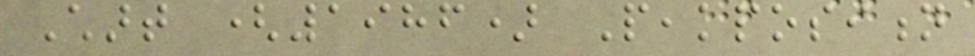Chart (1986) Peakposition
